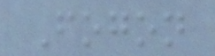Fogon
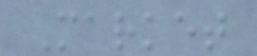Market
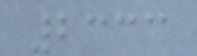2333
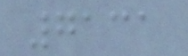7131
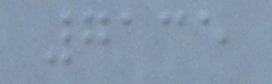7135
